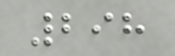298
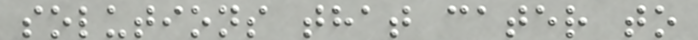solutions that cater to
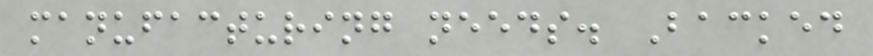manufacturing needs. Backed
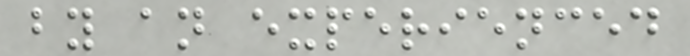by an experienced
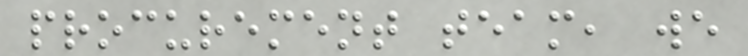procurement team, we
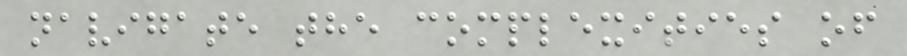navigate the complexities of
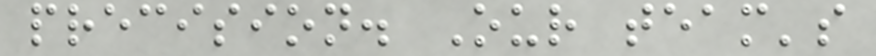precision. Our team's
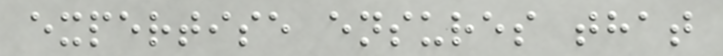expertise ensures that
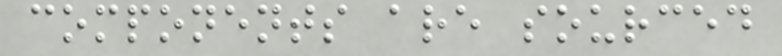components are sourced
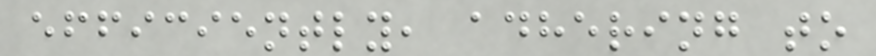efficiently, adhering to
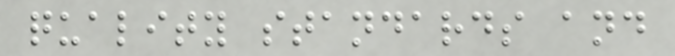quality standards and
